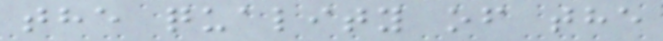the quality of the
